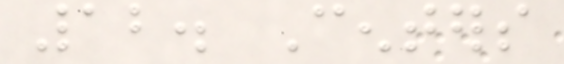12. Centers
